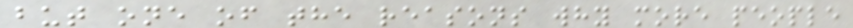but one of the reasons why more people
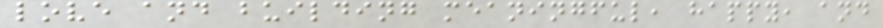love and building meaningful, happy, and
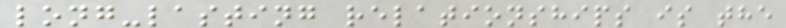long-lasting relationships is the
